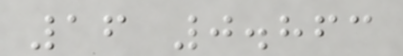16 0.863
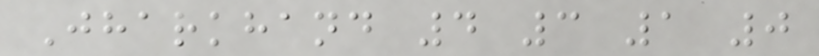Jharkhand 4 3 1 0
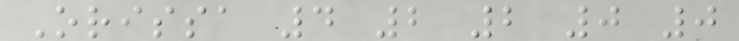Orissa 4 2 2 0 0
